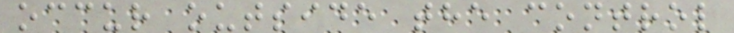occur outside the control
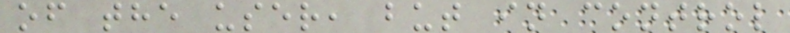of the user, but in control
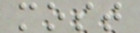most
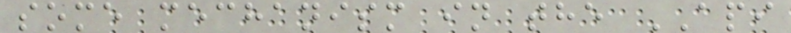some mechanism in the API
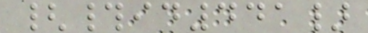{#id441}
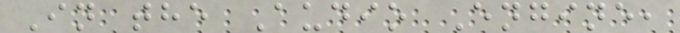In the Audio Engine,
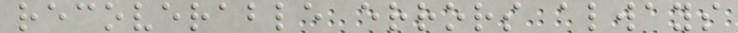recoverable errors always
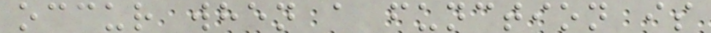occur when a function is
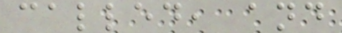called, and
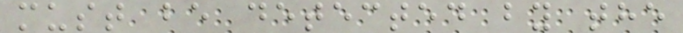must be detected by the
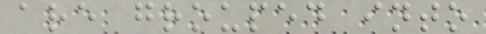are grouped into
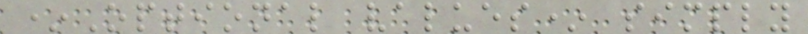*Optional values* simply
